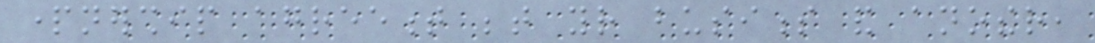partnership agreement between your business and another,
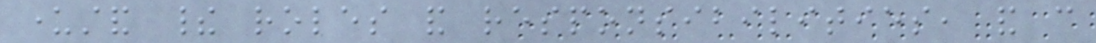understand their roles and responsibilities, and can
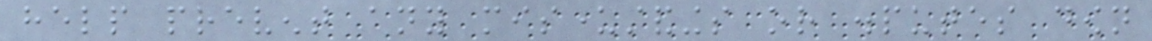help prevent any misunderstandings or disputes down
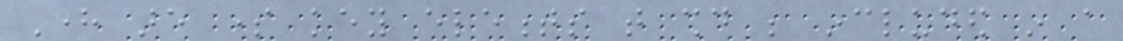Here are some key elements that should be included in a
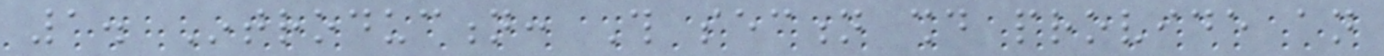1. Introduction: This section should provide an
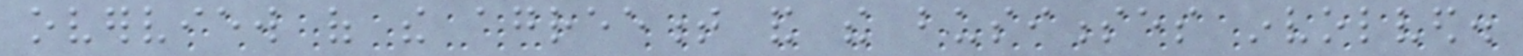overview of the agreement and the businesses involved.
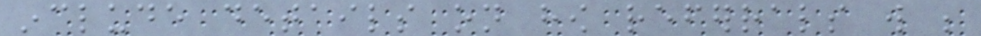include details on how referrals will be
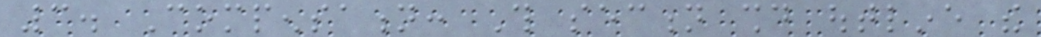3. Compensation: This section should outline the
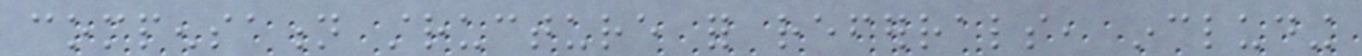compensation structure for referrals, including
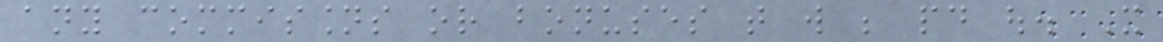any commissions or bonuses that will be paid out. It
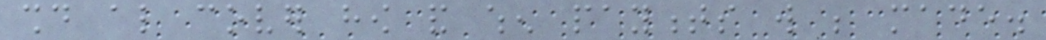should also cover how and when payments will be made.
